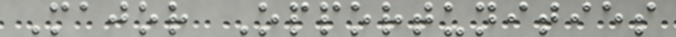Major Opportunities
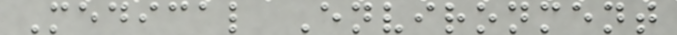Medical Environment
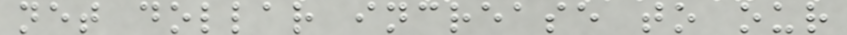net dollar increase to our
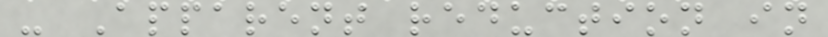- Apparent reduction in
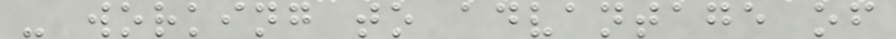- working to advantage of
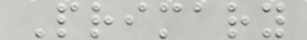Primary
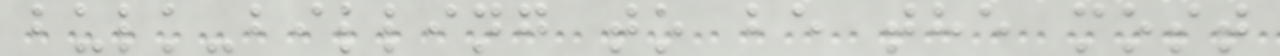bulk-billing to be the most
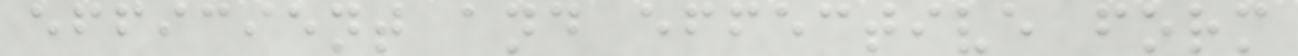efficient and effective form
